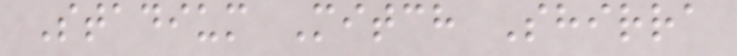Stadium Mitch Shirra
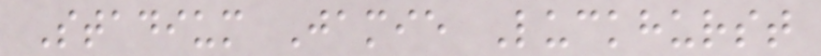Stadium Jamie Luckhurst
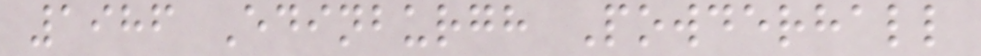1986 Edinburgh Powderhall
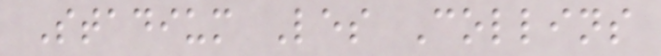Stadium Les Collins
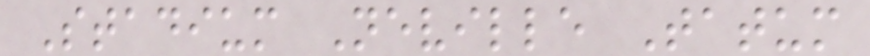Stadium Neville Tatum
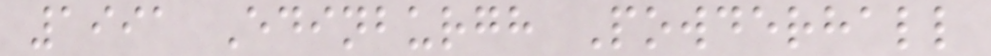1991 Edinburgh Powderhall
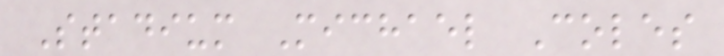Stadium Michael Coles
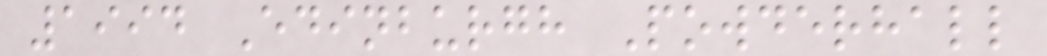1994 Edinburgh Powderhall
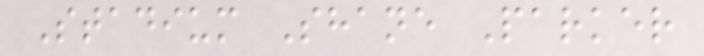Stadium Shane Parker
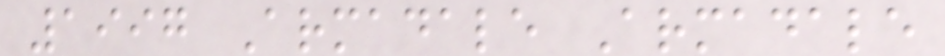1997 Armadale Armadale
